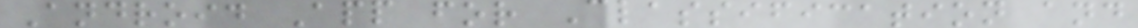Android App for Classification and
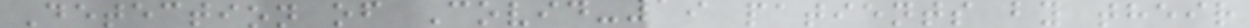Detection of Covid-19 patients by their
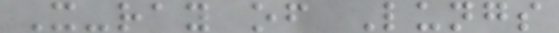X-ray of Lungs
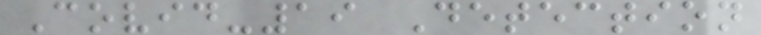Covid-19 Detection
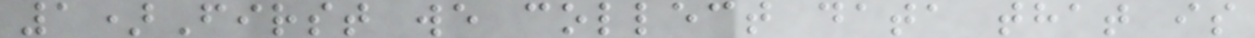1)First we collect data that is
